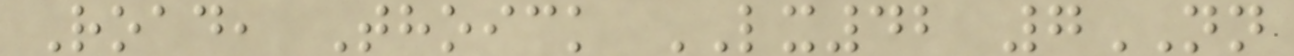Road, Thoick LX42 7NN
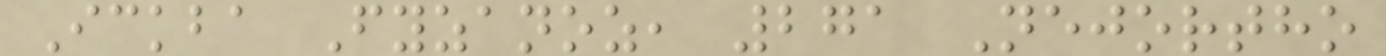Ickba Fyzanoz, 271 Nejortho
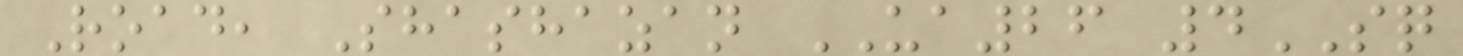Road, Shashazan UA26 4SQ
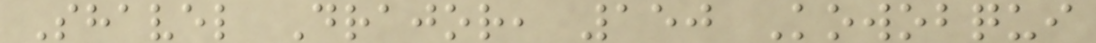Shavel Drajor, 150 Kowobqui
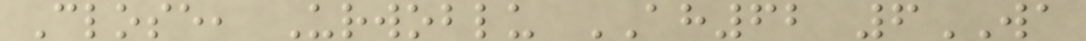Close, Urwoblu AH62 6WA
